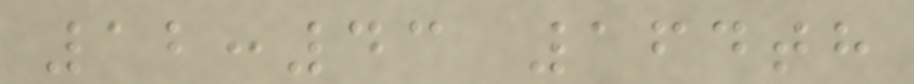12:43 164th
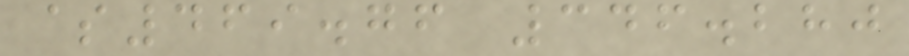$469.76 346.280
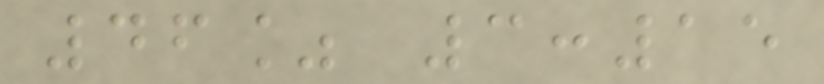46% 3:15
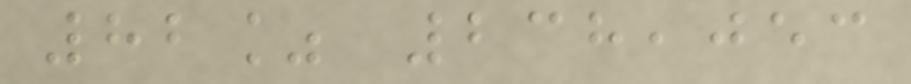82% 238,053
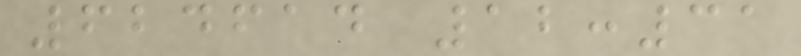624614 12:31
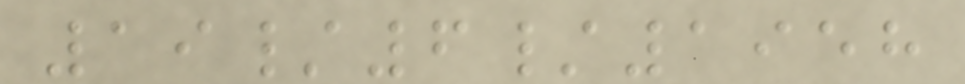19/6/1958
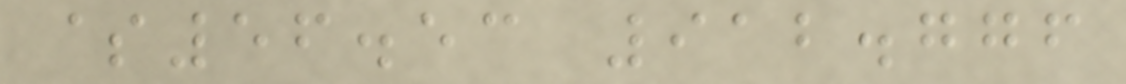$56.53 912.776
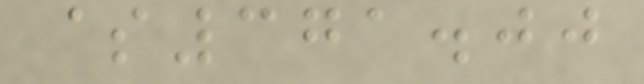$371.00
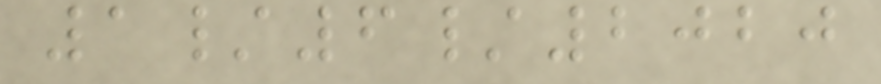1/6/2020
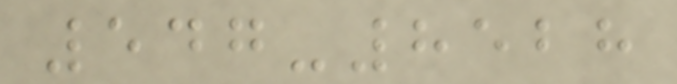547-8528
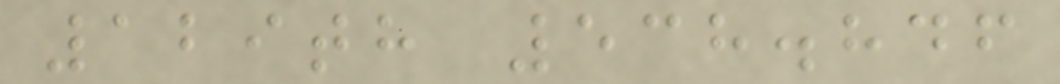129th 538.846
